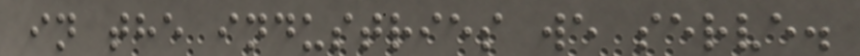in the industries we serve.
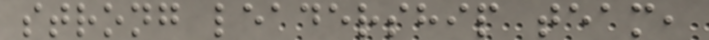strong leadership team,
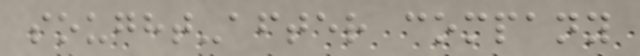sought-after company
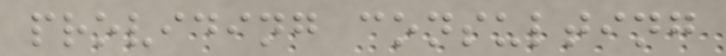providing consulting
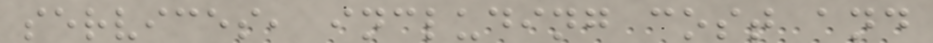services, including cost and
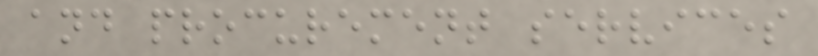and procurement services
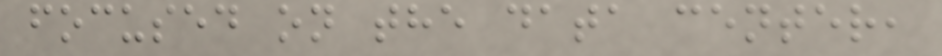focused on the data center,
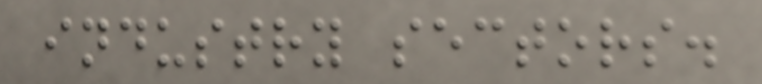industry sectors.
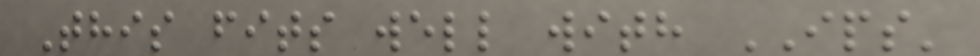This fits well with IPS'
